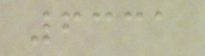6331
